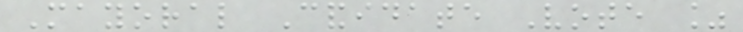Mayoral Candidate Vote %
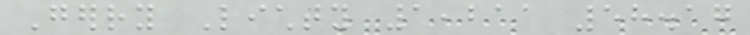Gerry Lichty 1,211 58.17
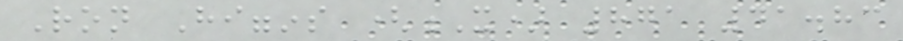Ron Higgins (X) 871 41.83
